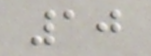10
